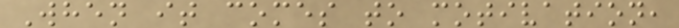When it comes to motivation,
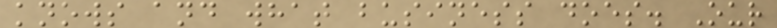knows and what business does. Our
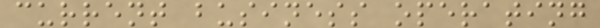current business operating
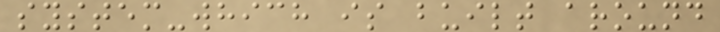system-which is built around
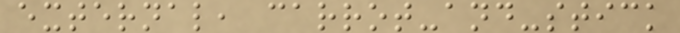external, carrot-and-stick
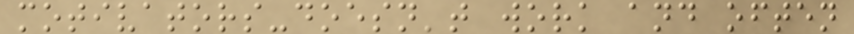motivators-doesn't work and often
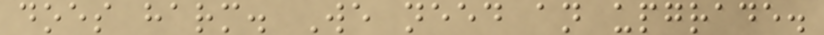does harm. We need an upgrade.
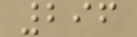296
